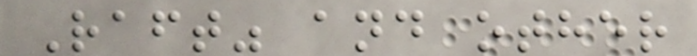Raft" and other
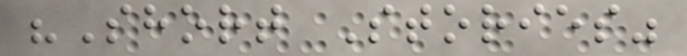"Short Stories"
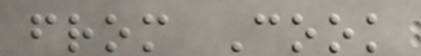from Cook
